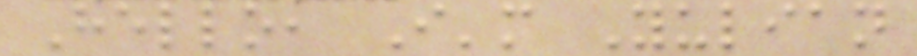Hello, I'm Yulian
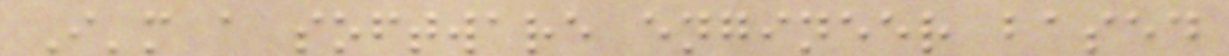I'm a software engineer based
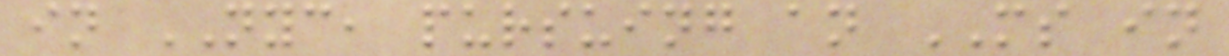in NYC, pursuing an MS in
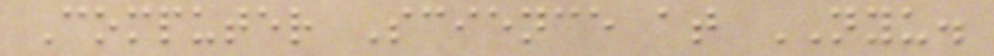Computer Science at NYU.
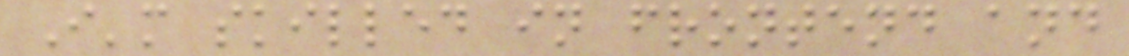I'm skilled in frontend and
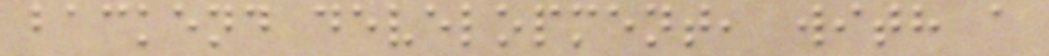backend development, with a
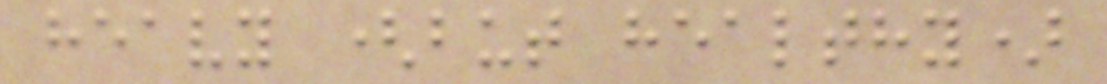heavy (but healthy)
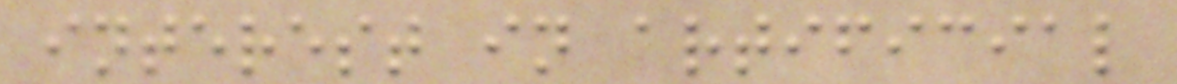interest in artificial
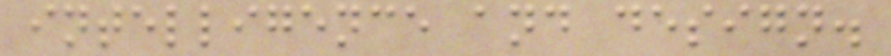intelligence and design.
